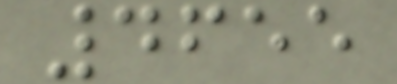4655
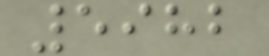5982
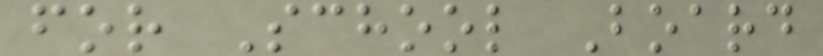for School Board
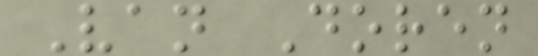Van Doren
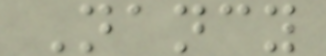Nancy
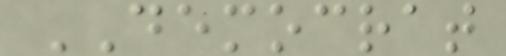DEMOCRAT
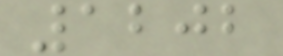1202
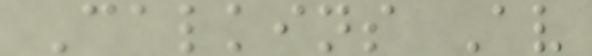Calkins Av
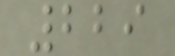229
